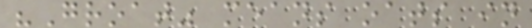"Groat" means oats in
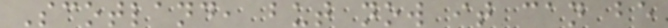Scotland, but now it can be
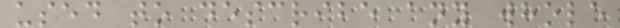used to describe any whole
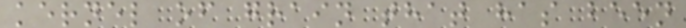kernel of grain that has been
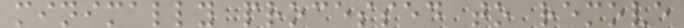minimally processed to remove
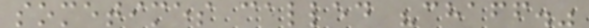sometimes called "chaff."
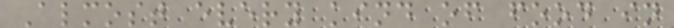Almost every kind of food in
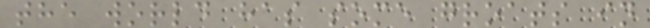the world has some groats in
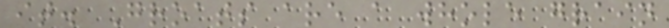it. Groats are a whole grain
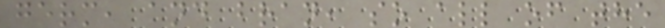germ, and bran, so all of the
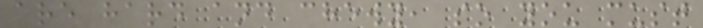are hard and chewy, so you must
